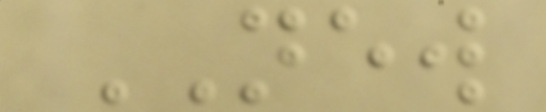NEW
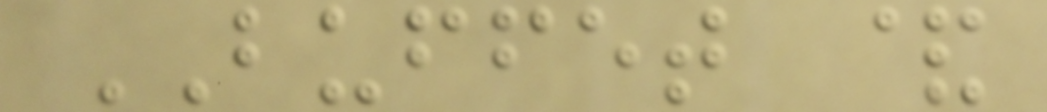BUFFET &
